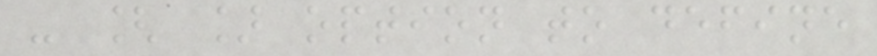- [ ] option to define
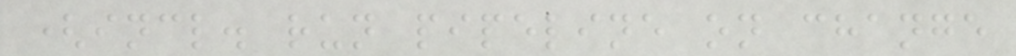(incl. run pipeline on change
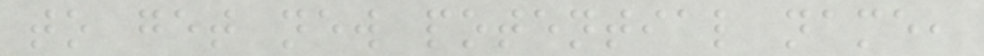to get new potential name,
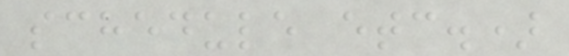schedule etc.)
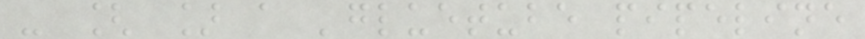- [ ] a 'gluetube pipeline
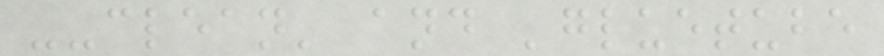--clean' and 'gluetube
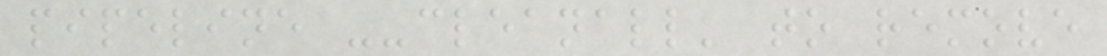pipeline --cleanall' to remove
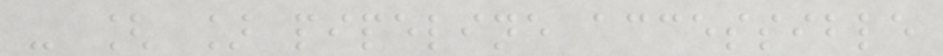- [ ] pipeline accessible
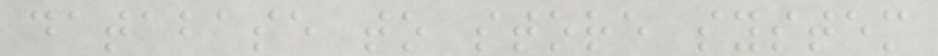database to store system
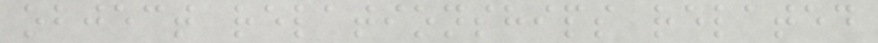object relationships related
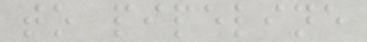to pipeline
